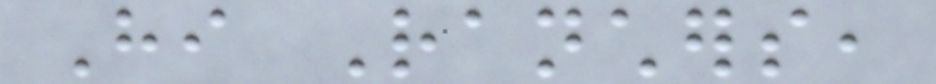Hi Ranchers,
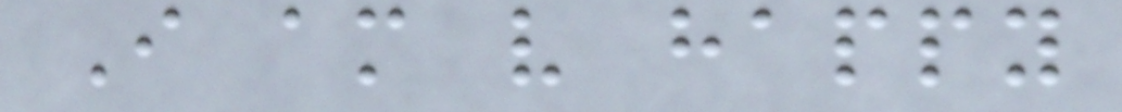I am very happy
